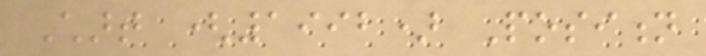Chart (1992) Position
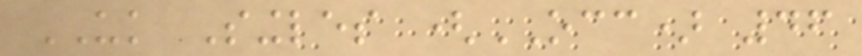UK Singles (OCC) 46
